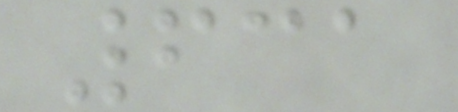631
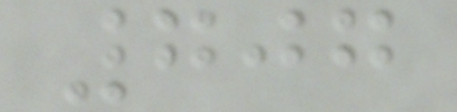707
